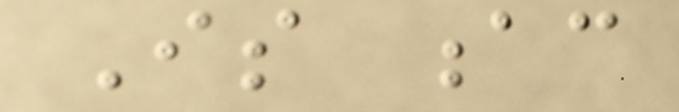Is ac
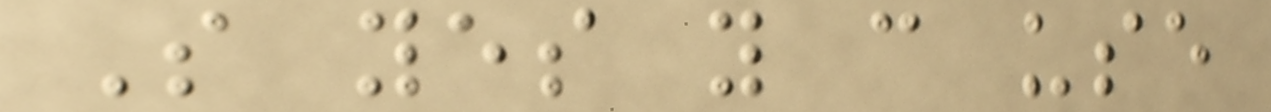So yes you can use
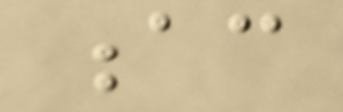ac
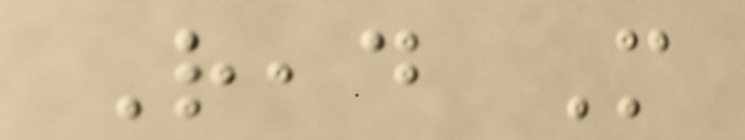Read More
